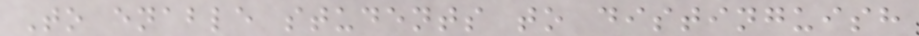To enable students to distinguish
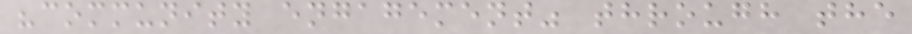"community engagement" through the
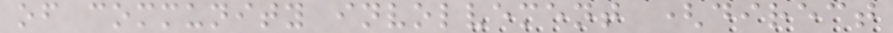of community involvement (direct
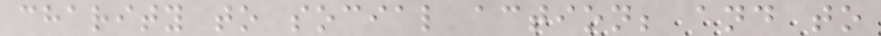charity to social action; and to
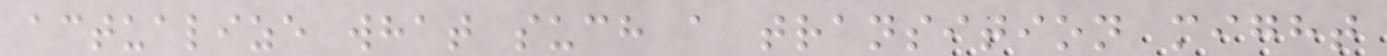actualize what such a transition might
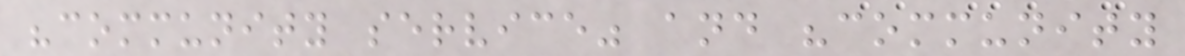"community service" and "community
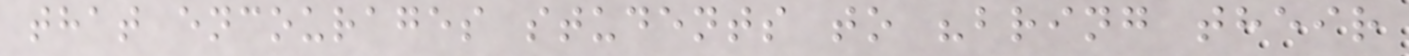that encourages students to "bring their
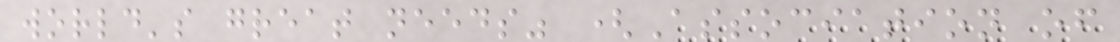world's great needs" (Association of
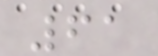61
